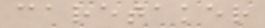caretaker
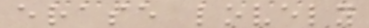erase lovely
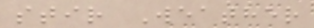stir Weather
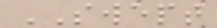SWEPT
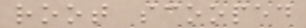root scooped
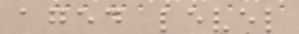aged level
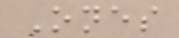Ones
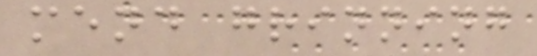mend grinning
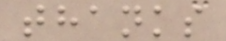thanks
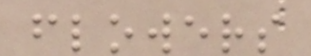flowers
